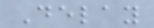Delay
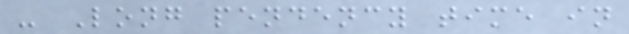- Long pendency time in
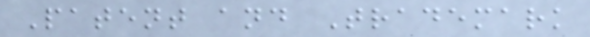Patent and Trademark
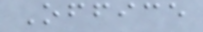Office
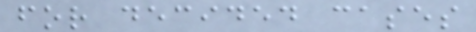for decided cases
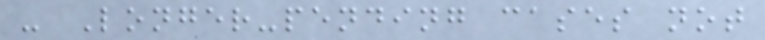- Longer-pending cases not
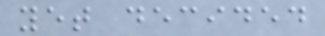yet decided
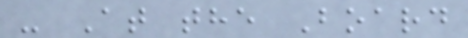- At the Board
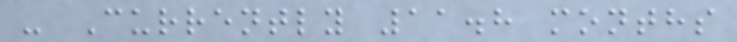- Currently 11.8 months
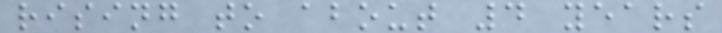rising to about 4 years
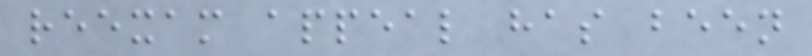reexam appeal has been
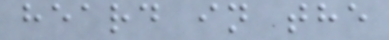heard in the
